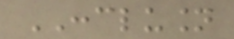CONCLUSION
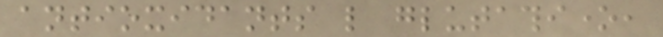antioxidants like glutathione,
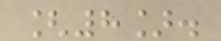[8].
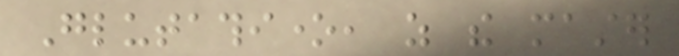Glutathione, as the master
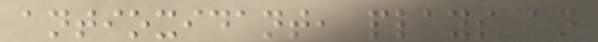antioxidant, plays an
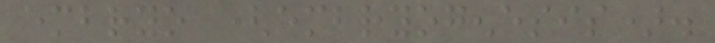embryo (embryogenesis).
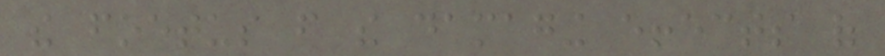the foetus from the damaging effects of
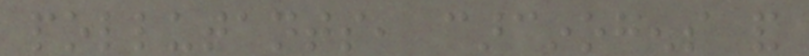pollutants, carcinogens and
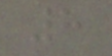8
